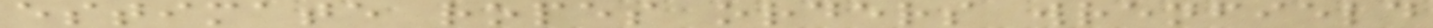estimate ropes orders wrenfield
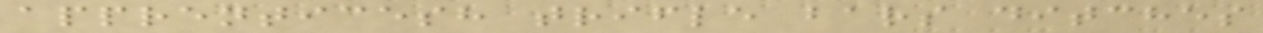apprenticesh trifle bars ditches
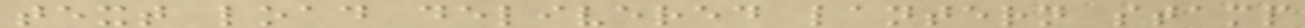text load delivered lantern stamp
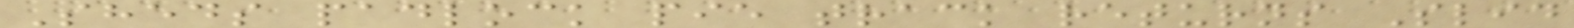Sheds padlock pie track returns Slid
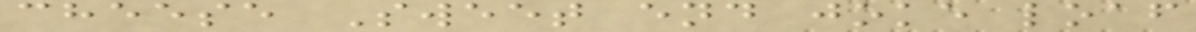cheese Sweet end joke loaf
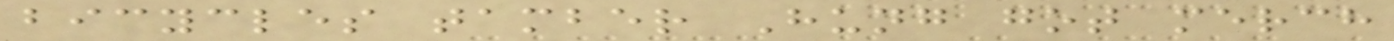bicycles tamber Hung got merch
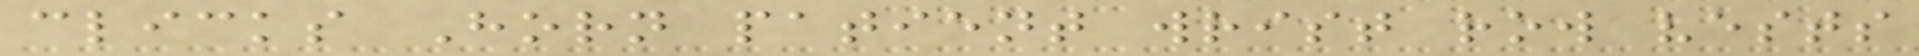clicks Horn patient wrist row vests
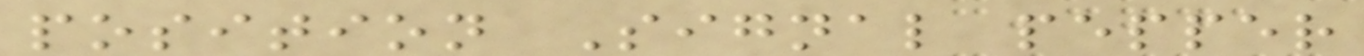position Signal pepper
